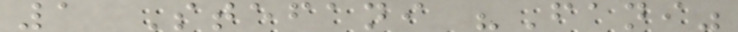1 Stefani "Fani"
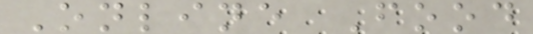Online Food
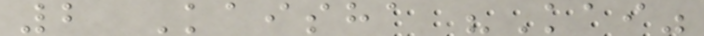2 Kaisha "Kai"
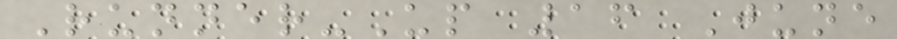Runner-Up 16 June
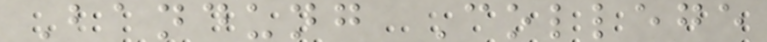Bandung College
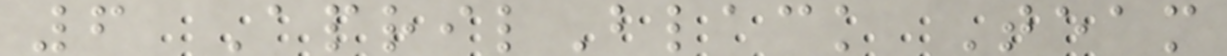6 AprilBlack Team
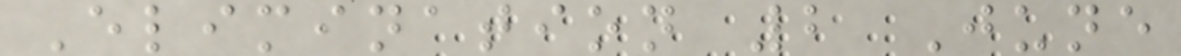Elimination 2 June
